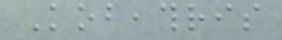Kobeathris
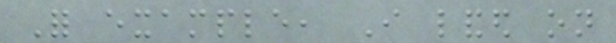For example, I landed on
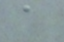a
